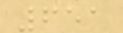651
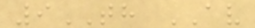9TH AV
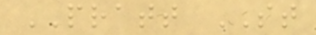PRATT ST
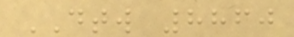DTW 8860
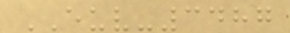EUV-3487
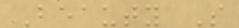Beauty S
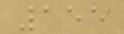155
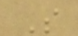S
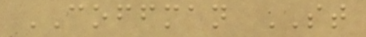COFFMAN ST
